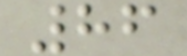86
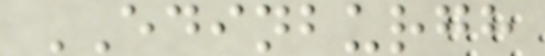EDINBURGH
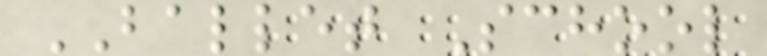BALLET School
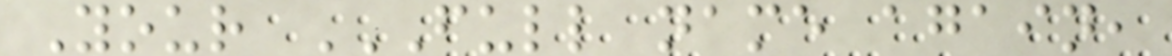Your FULL NAME AGAIN,
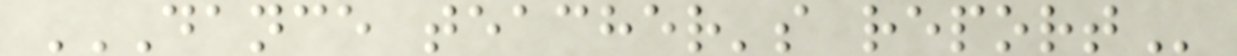DANCE TEACHER'S REPORT
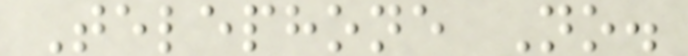Telephone No.
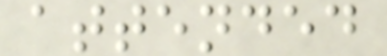attended
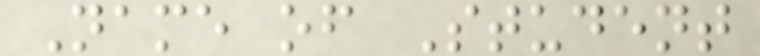Name of Student
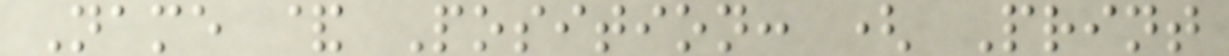Name & Position: ( Print
